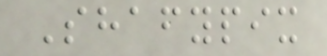Shafypix
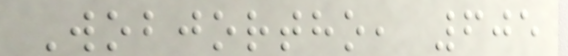Wobjortho, 605
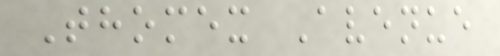Thomex Avenue
